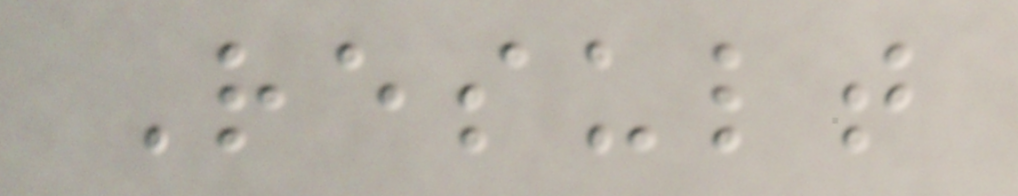Result
